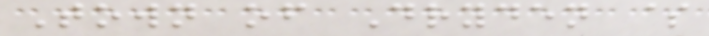Town of Dryden $
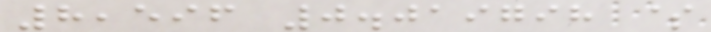8,596 0.019798 $
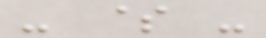- $ -
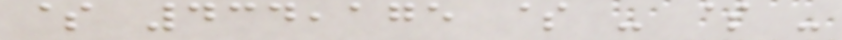$ 434,175 $ - $ -
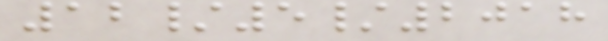12/5/2018
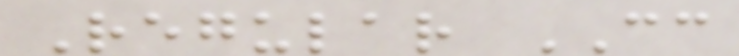Regular CC
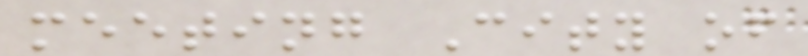meeting City of
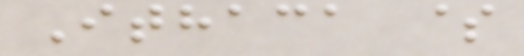Ithaca $
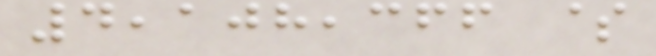4,108,366 $
